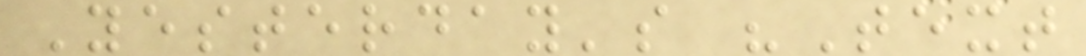Yesterday's "Text
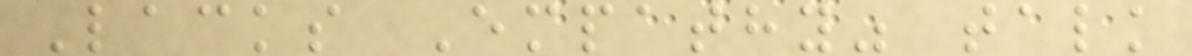Lacks Empathy" talk
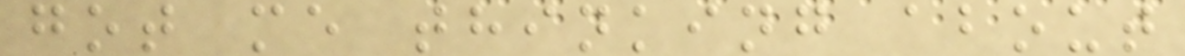got me thinking about
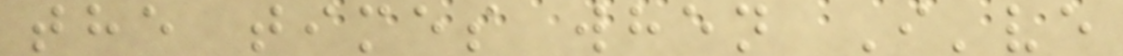the times when I've
